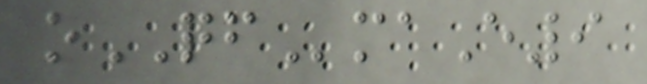oQFmaE9
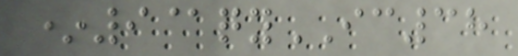*9@qyIC38
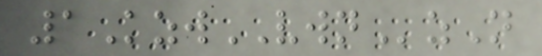1KzwVWNzN
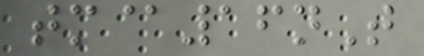tm@16nT
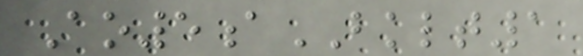Ao5aBKLT1
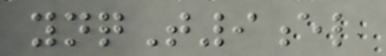ynqT9el
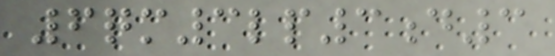6qm3lp3d3
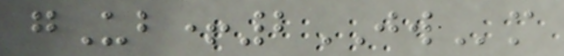gUb+2JWm
